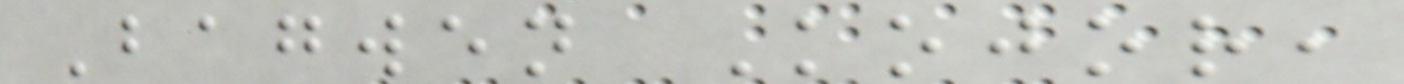Bagwen Kojor,
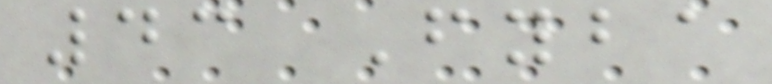43 Fyba
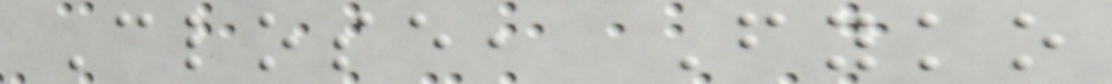Close, Fyko
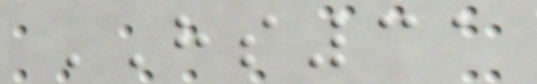HS31
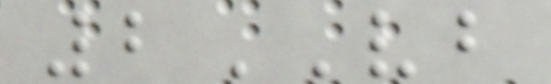2VB
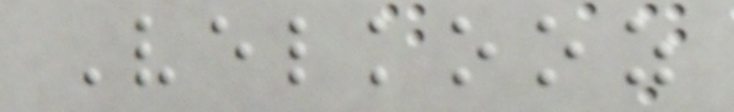Velkooz
